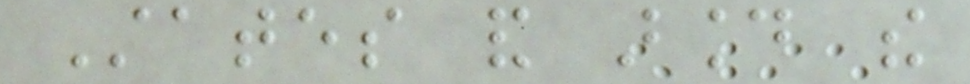States and around the
